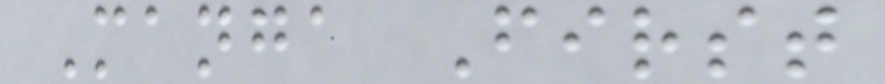Manga First
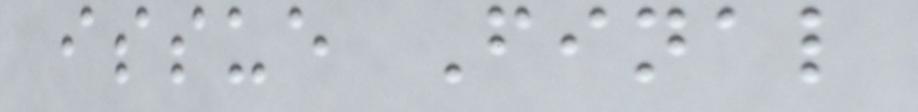issue Final
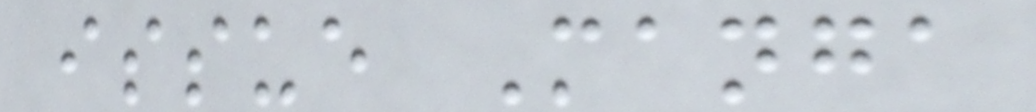issue Manga
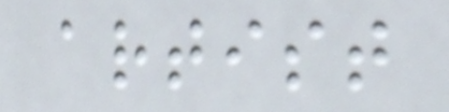artist
